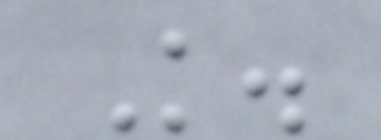K.
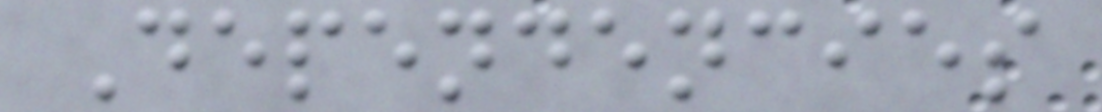Dependencies
